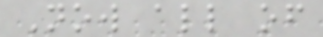Now all of
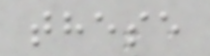these
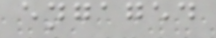engaged
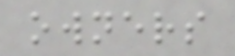owners
